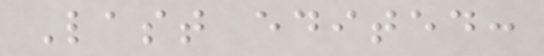Last edited:
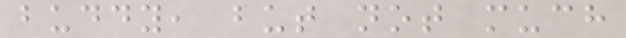buddy, but not much
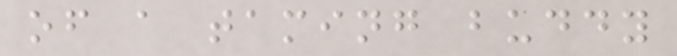of a taming buddy
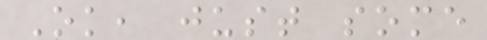Ok, just some
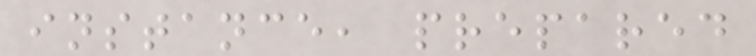instance, prepared
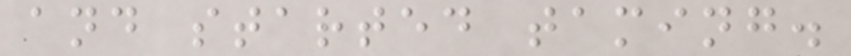and started taming.
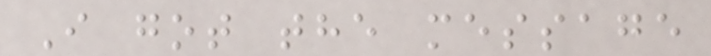I got the message
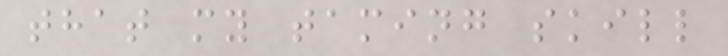that my taming skill
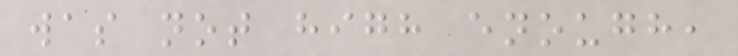was not high enough,
